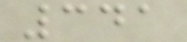341
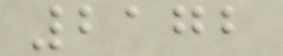2172
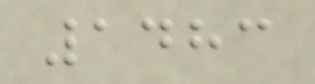1483
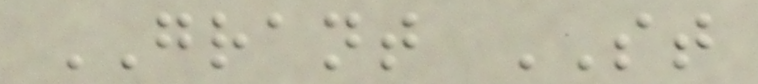GRANT ST
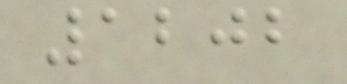1202
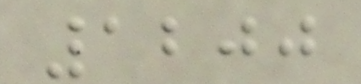1200
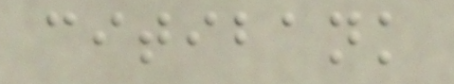citibank
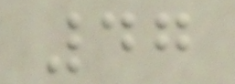47
